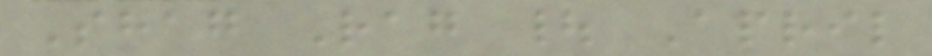Shag Rag | April
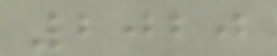2020
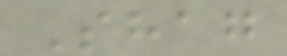Shag
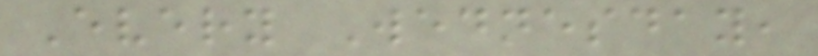Every Wednesday,
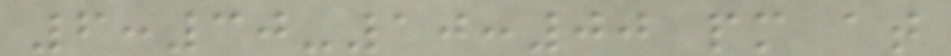6:30-10:00 pm at
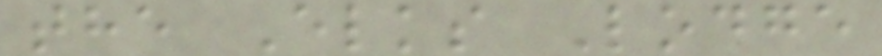the Elks Lodge
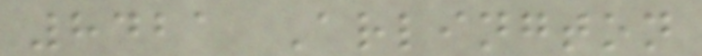8421 Arlington
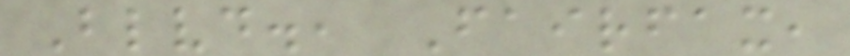Blvd., Fairfax,
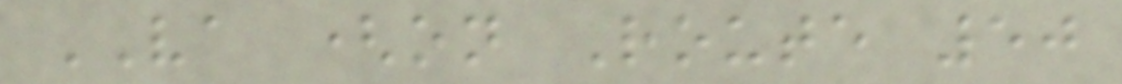VA (on Route 50
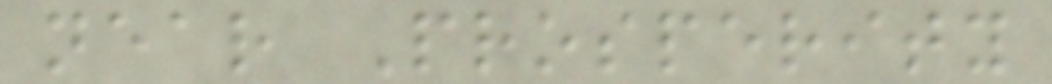near Prosperity
